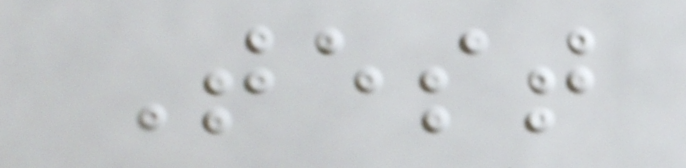Test
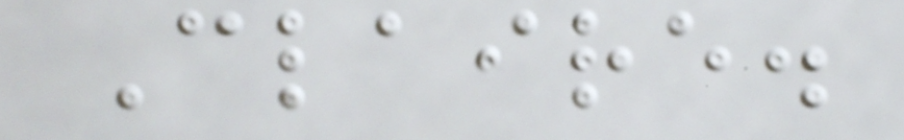Claire.
